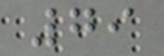79
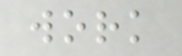work
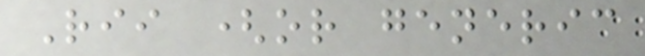Rii (or generic
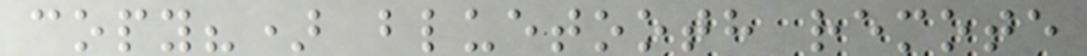copy?) bluetooth remote
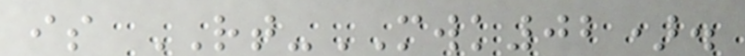is RT-MWK02).
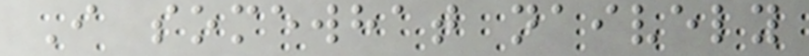I somewhat naively
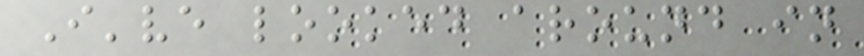I've looked around in
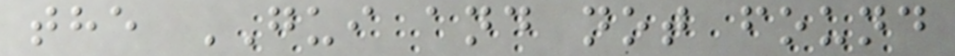the GUI and not found
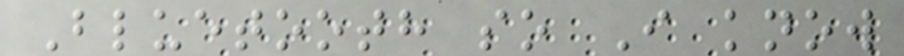Bluetooth so I know
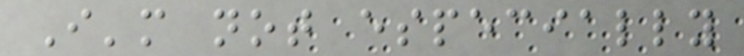I'm not especially
